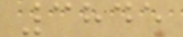3845
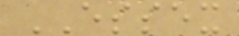ESSEX
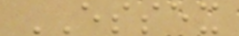ESSEX
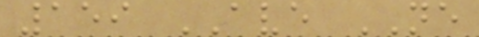159 AVE NE
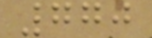770
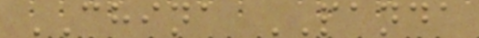CHINA PANDA
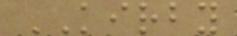KIRBY
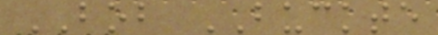BOB BUCKTE
